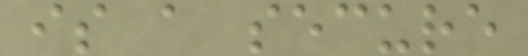is a secure
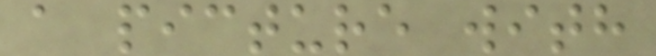a picture with
